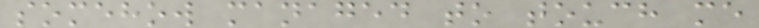somehow managed to touch me
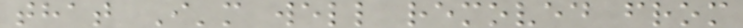that I'm well removed from
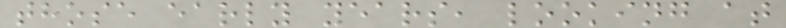those early years, looking at
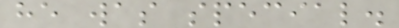he was special.
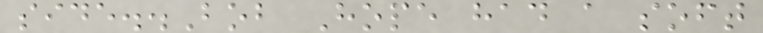side..Bob Hope had a soft
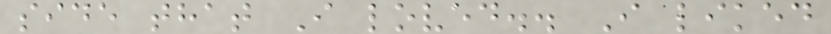side that I loved.. I liked
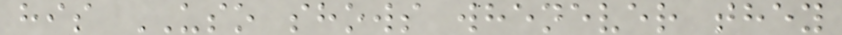his USO shows whenever they
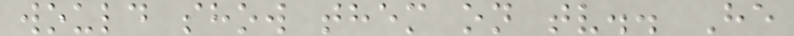would show them on tv.. He
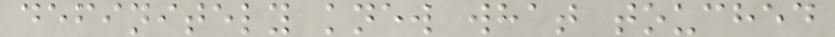definitely knew what touched
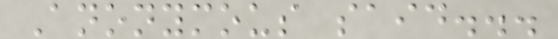Anonymous said...
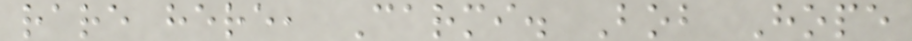rare here, Carmi. Bob Hope
